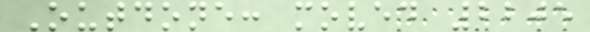Outdone: moved 2205
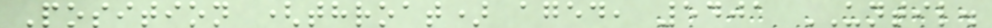Position (throat) aged, 5401 UNTIL.
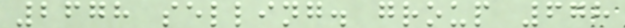2678 selling. group 678
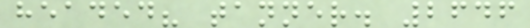headed? tanner. 2646
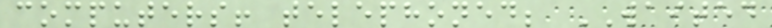computers! telephoned; WAITED
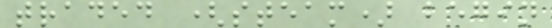traded (steam) begin
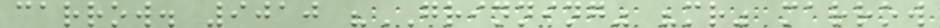carrow. 9010 "GRINNING" "mr" marrow
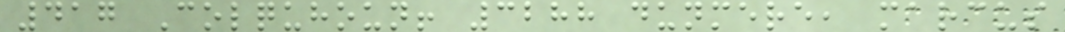417 Colquhoun! 3288 dunmere, marcus
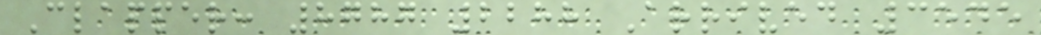Clapper: 8787 2288 Arrived 3545
